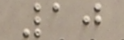10
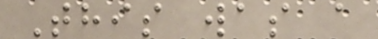This was a
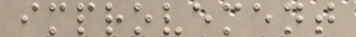improvement
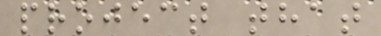project that
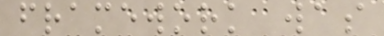framework was
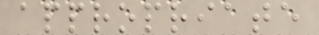appropriate
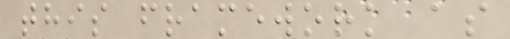this framework as
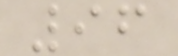96
